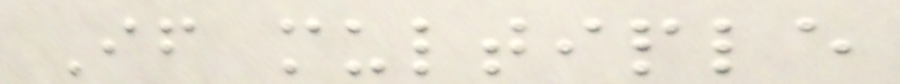If multiple
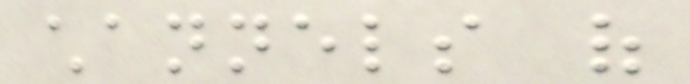channels of
